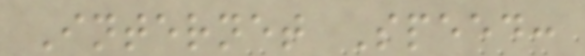Internet Speed:
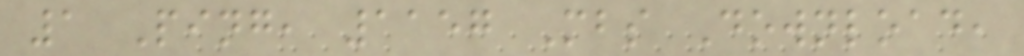1 Ping, 1157 Mbs Download,
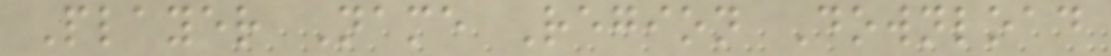Player Name Region Download
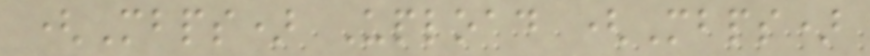(Mbps) Upload (Mbps)
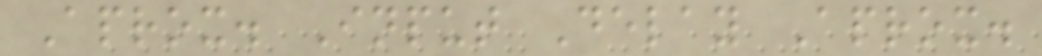Aprox. Input Delay Aprox.
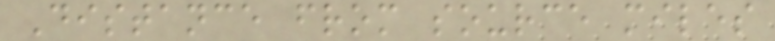Distance from source miles
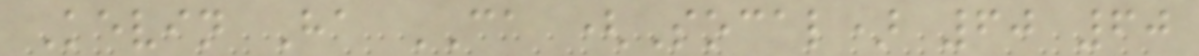Kevin Ha CA (Socal) 60 60
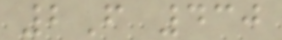2F 430
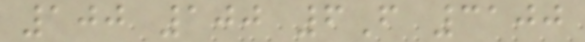100 100 6F 3100
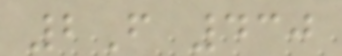2F 430
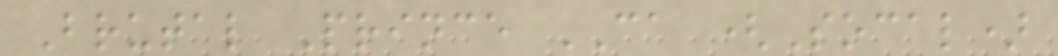Brutal Prince CA (Socal)
